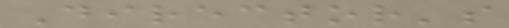Director's
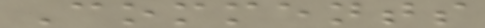Comments
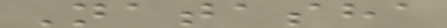Natasha
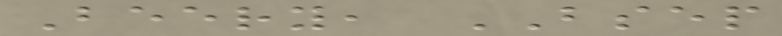Beery, BSEP
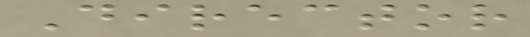Director
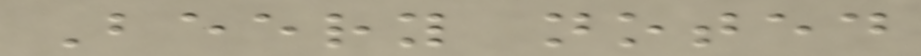Beery noted
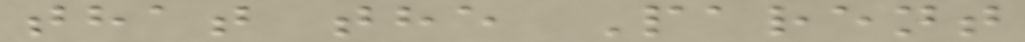that the Parent
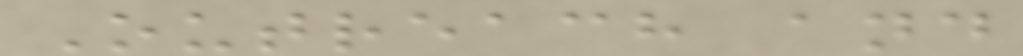Outreach and
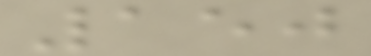150
